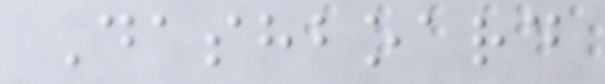Dashboard
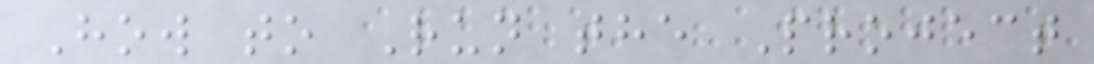How to Run the Project
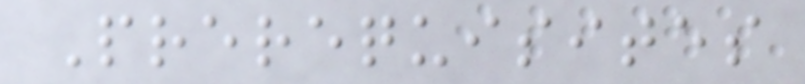Prerequisites
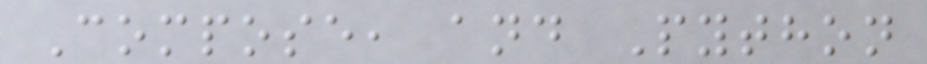Compose, and Python
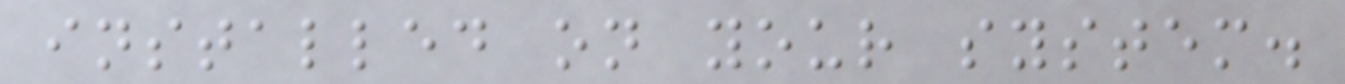installed on your system.
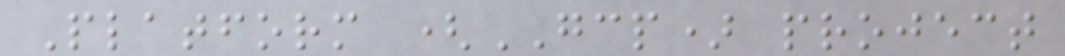Platform (GCP) project
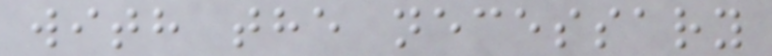with the necessary
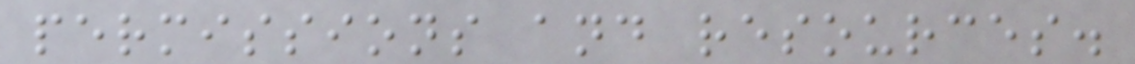permissions and resources.
